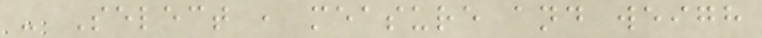- Select , measure and weigh
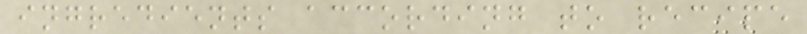ingredients according to recipe
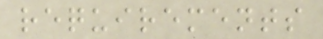requirements
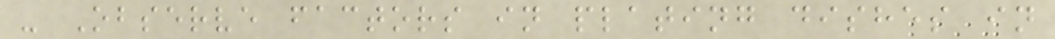- Observe factors in plating dishes in
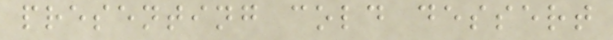presenting cold dessert
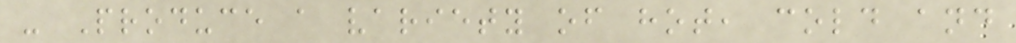- Produce a variety of hot, cold and
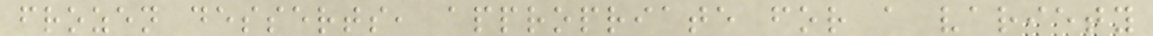frozen desserts, appropriate for a variety
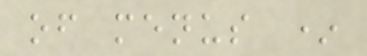of menus *
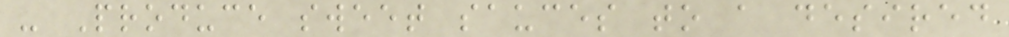- Produce sweet sauces to a desired
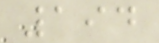194
